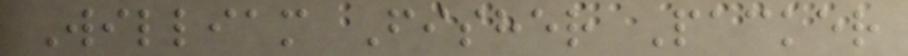William Fisher Packer
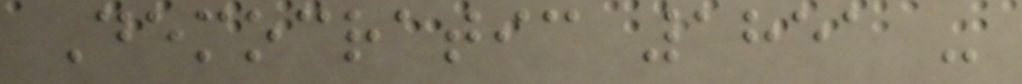Democratic 1851 -
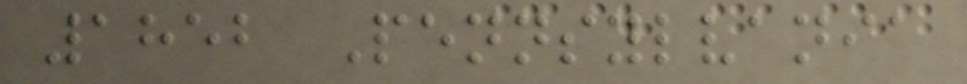1852 Pennsylvania
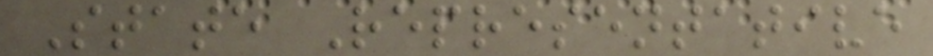State Representative
